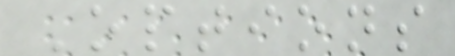Options
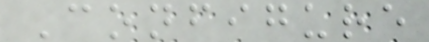Configure
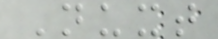Nuxt
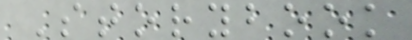Storybook
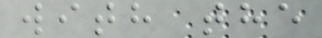with the
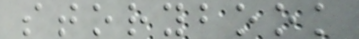storybook
